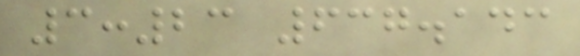3:23 637.143
